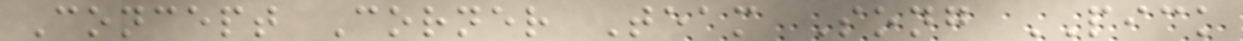Concept Corner Team Song PICK
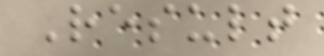Result
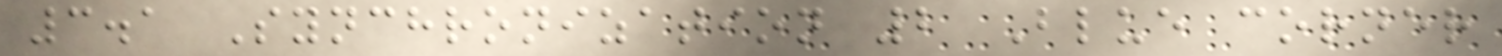3.1 Synchronization 2 Blue corner
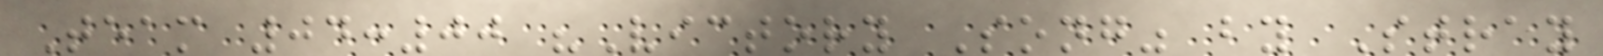Team 04:00 "Victory Song" by Stray
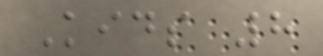Kids 8
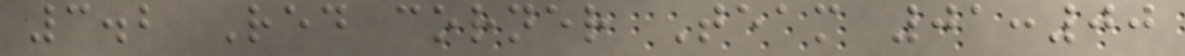3.2 Red corner Team 01:00
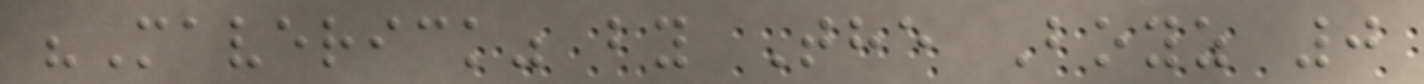"Maverick" by The Boyz 0
